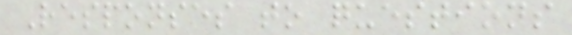Responses to questions
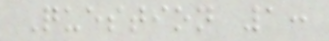Question 1:
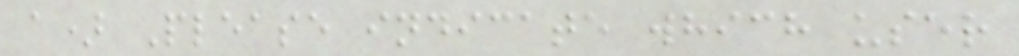a) Please indicate which user
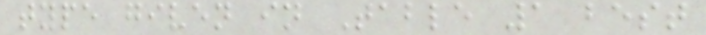type given in Table 1 best
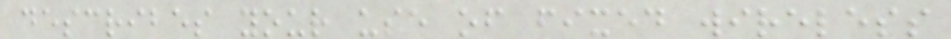describes your use of fixed wireless
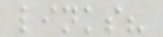links?
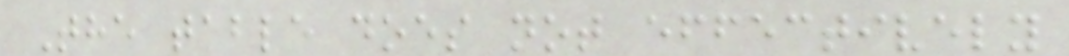The table does not effectively
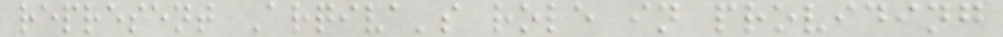represent Arqiva's role in providing
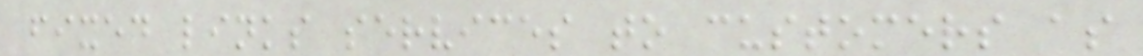fixed links services to customers as
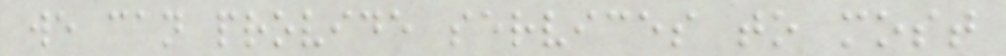we can provide services to most
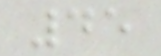45
